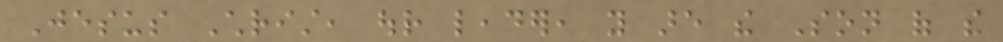Jesus Christ, our leader, you are the Son of the
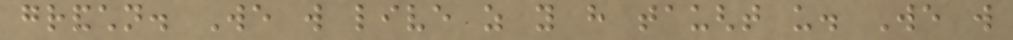grandchildren. We will live as you have taught us. We will
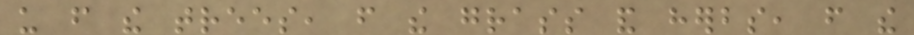us from the trees, from the grass and herbs, from the
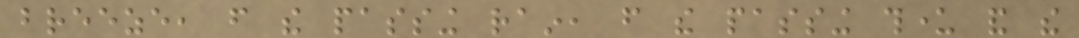breeze, from the passing rain, from the passing thunder and the
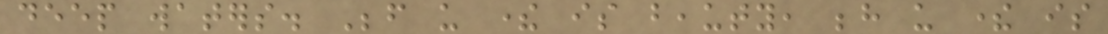deep waters. Before us there is beauty, behind us there is
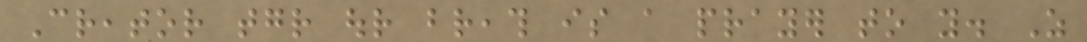Creator together our breath is a prayer to you. As
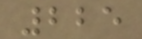225
